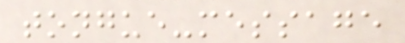tongue-message
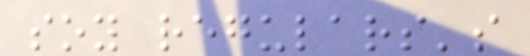soy regulars's
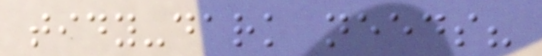tidy-dark needs?
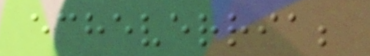echeverria;
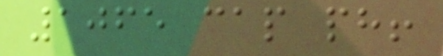1065 cap ph!
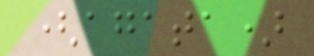(agata)
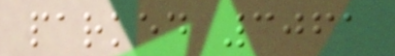parked 3061
